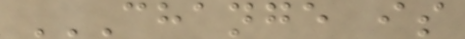CHANGE IS
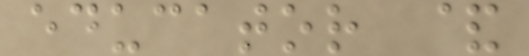educator &
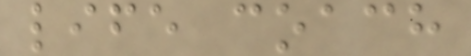life coach
